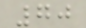70
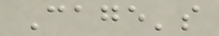Cage's
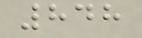848
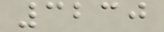3230
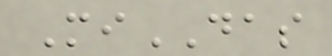MiDAS
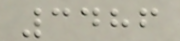3486
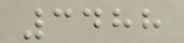3488
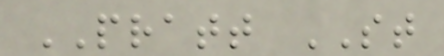PRATT ST
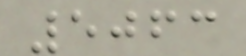5063
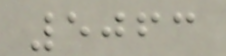5063
